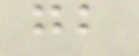gb
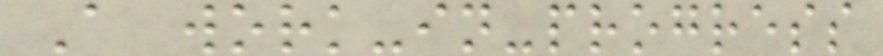A work-in-progress
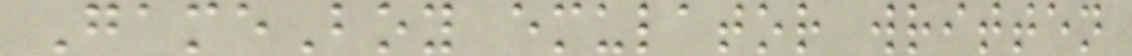GameBoy emulator written
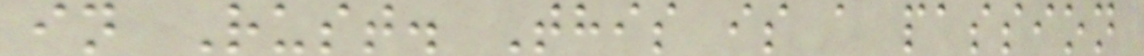in Rust. This is a passion
